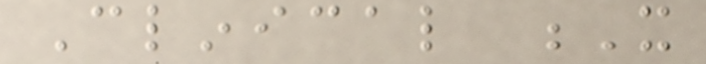Clinical X
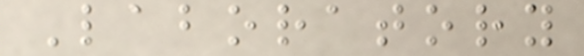Laboratory
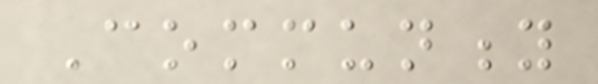Community
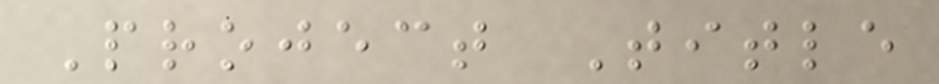Project Title
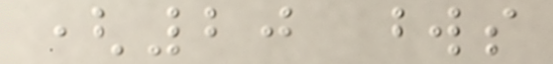(20 words
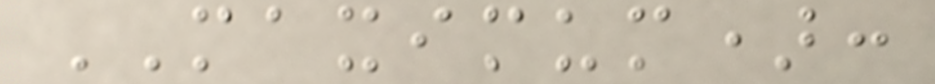MAXIMUM):
